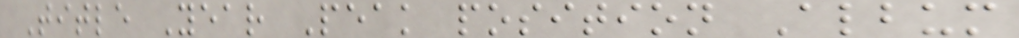Title Year Peak position Album
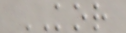KOR
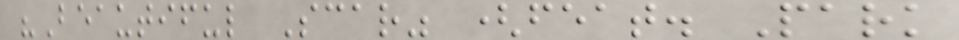"Beautiful Scar" (feat. Park
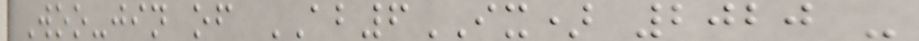Woo-jin of AB6IX) 2020 -
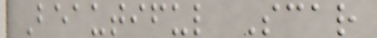Beautiful Scar
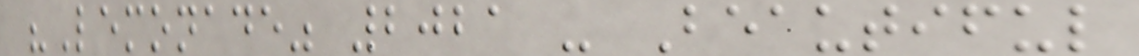"Lemonade" 2021 - Beautiful
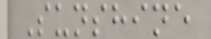Sunshine
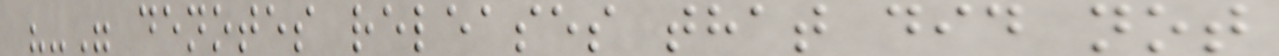"-" denotes releases that did not
